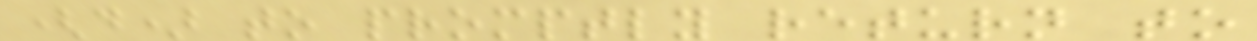(d) to promptly return to
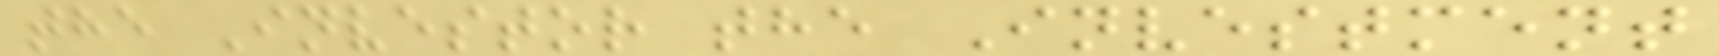the Investor the Investment
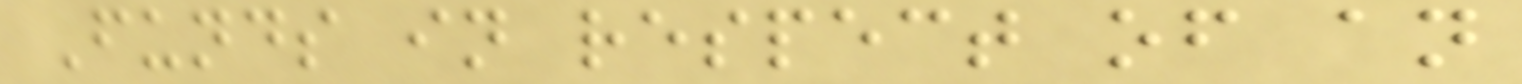Funds in respect of an
